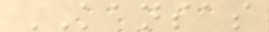KANSAS
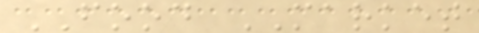FOOD MARKET
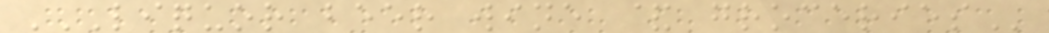LIQUOR BEER WINE & GROCERIES
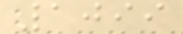1099
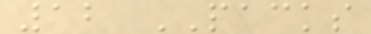12 PACKS
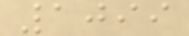1099
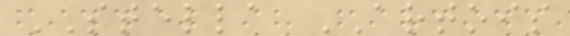STELLA ARTOIS
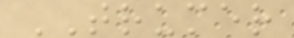TRUMER
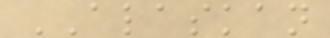ALASKAN
